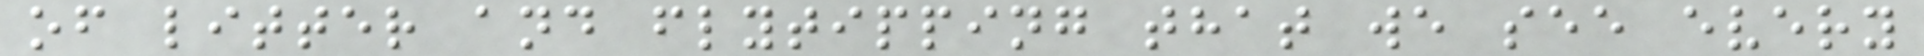of litter and flytipping that we see every
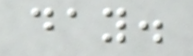day.
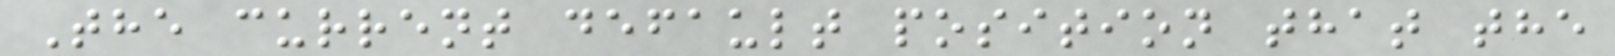The current default position that the
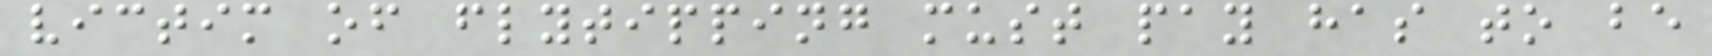victim of flytipping must pay has to be
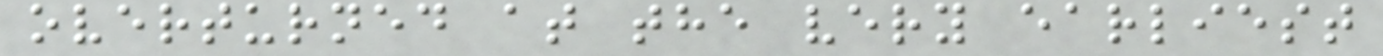overturned at the very earliest
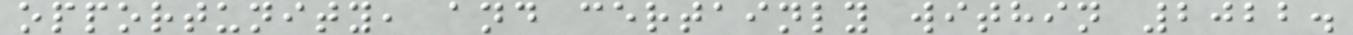opportunity, and certainly within 2022.
